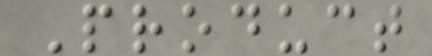Product
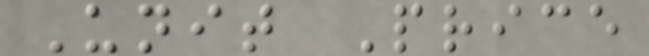Unit Price
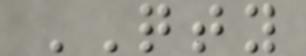QTY
